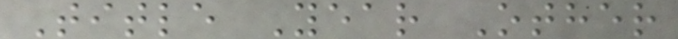Title Year Other
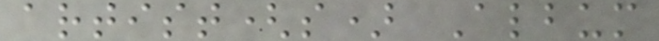artist(s) Album
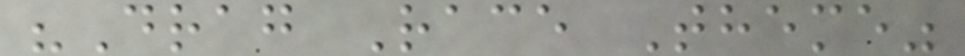"Drag Race Theme"
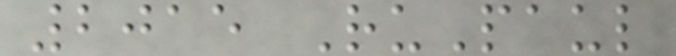2015 RuPaul
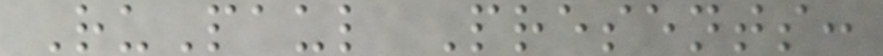RuPaul Presents:
